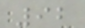92
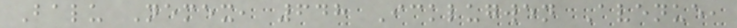Balu Nemex, 648 Icklugwen Avenue,
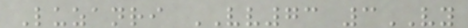Luzanri VV73 3VY
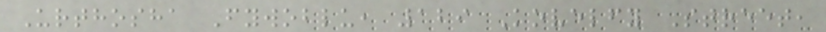Urthosha Fywoblu, 129 Kovelfy Street,
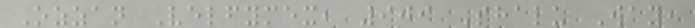Ozzan Velfymex, 909 Shalu Way,
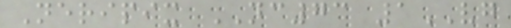Neripix NC73 1VG
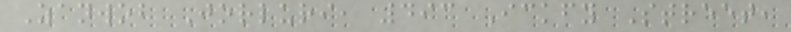Zanwob Jorluri, 493 Ickfy Street,
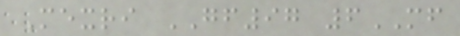Mexri GF97 6MF
